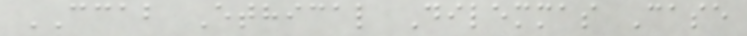CCAB Ethical Dilemmas Case
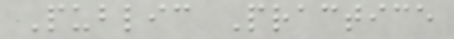Public Practice
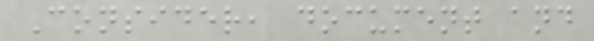Consider, document and
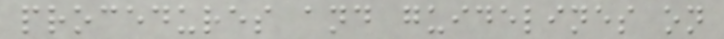procedures and guidelines on
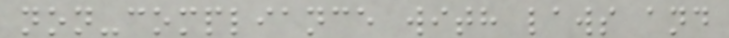non-compliance with laws and
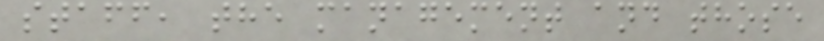staff, the management and those
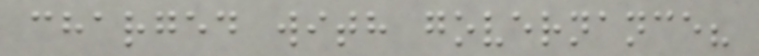charged with governance?
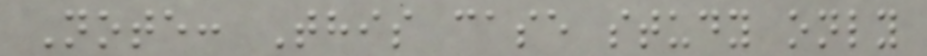Note: This case study only
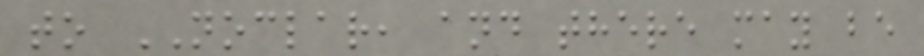to NOCLAR, and there may be
